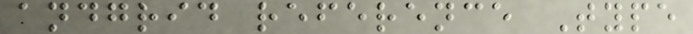andgrid reference Type
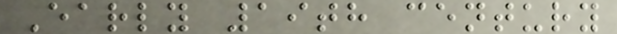Early 19th century
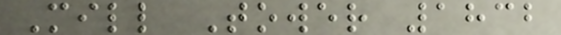Mill Tower 1832
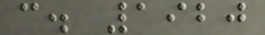c. 1920
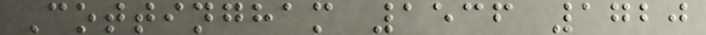Cottingham 1536 1720
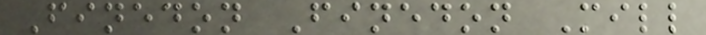Finedon Finedon Mill
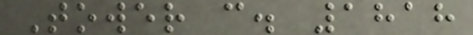Tower c. 1818
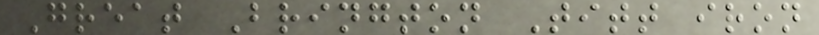Great Brington Titt iron
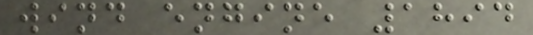wind engine 1894
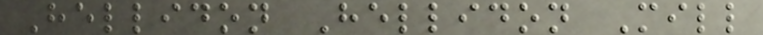Hellidon Hellidon Mill
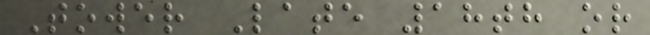Tower Late 18th or
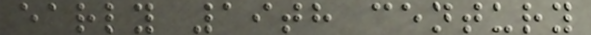early 19th century
